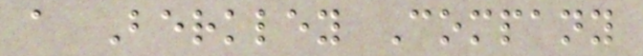a Berkley Company
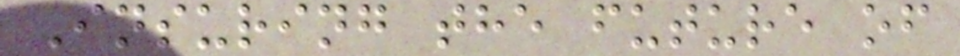Insuring the future of
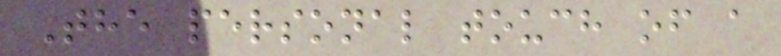The personal touch of a
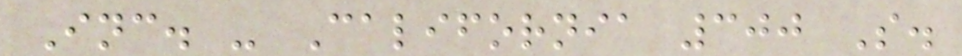Inc. - California 300 S.
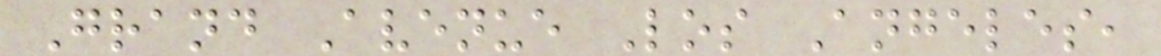Grand Avenue Los Angeles,
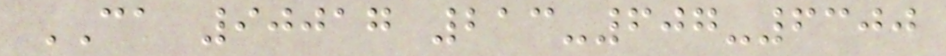CA 90017 213-607-6300
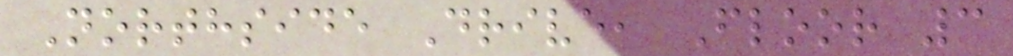Northside Drive, Floor 3
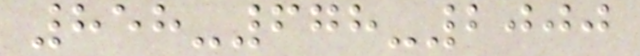858-678-2000
